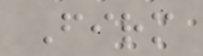Firm
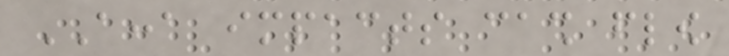ACCA impacts cash flow
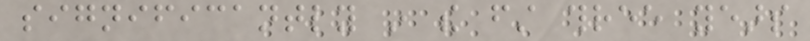significantly in the first three years
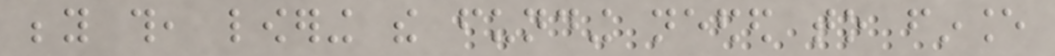beyond this, lowering the funding needed to finance
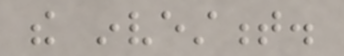the investment.
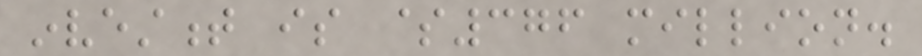investment is $376 million.
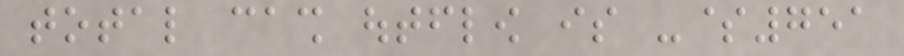total cash outflow is -$751
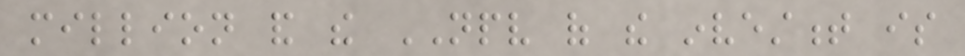million and the NPV of the investment is
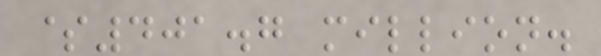$401.7 million.
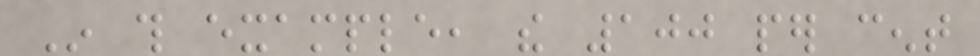In this example, the 100 per cent
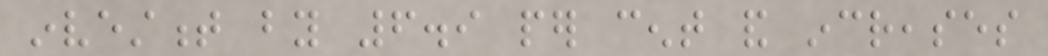investment by 6.9 per cent and increases
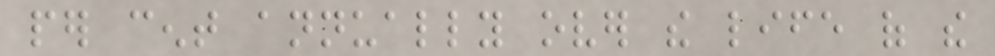per cent annually over the life of the
